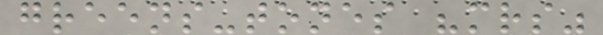greens-tones "mrs"
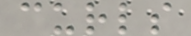curls
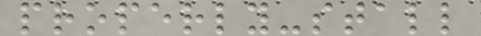properly-stall
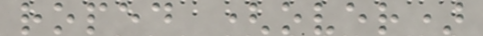roped (over)
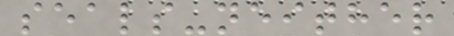seals-neither
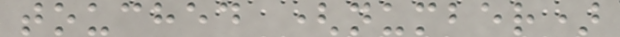touched (number)
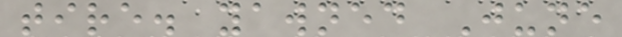tire. yawned June
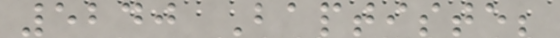5240 Baptiste;
